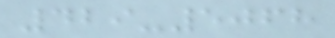429-5068
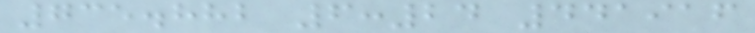735.882 6:24 441916
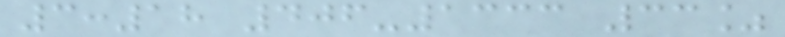3:18 406-1333 33%
